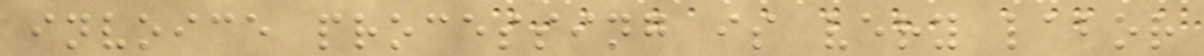invoice processing is very labor
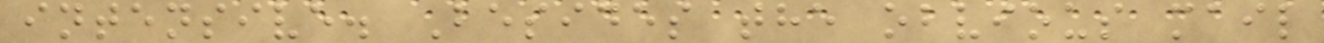intensive. Besides the obvious mail
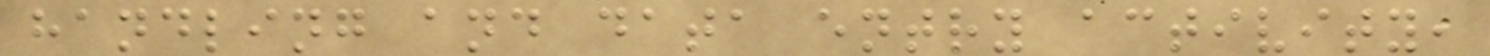handling and data entry activity,
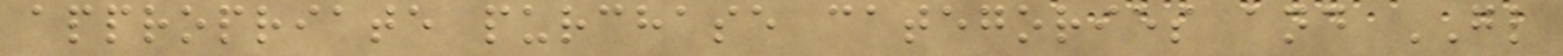appropriate purchase categories and GL
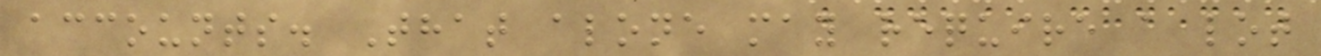accounts. That alone may require a lot
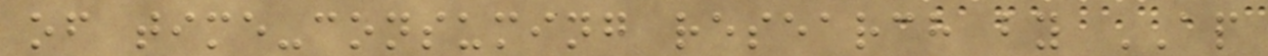of time-consuming research by AP
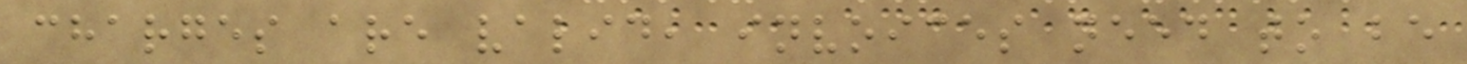charges are valid, invoices need to be
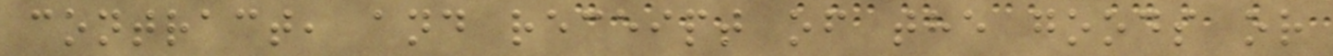contract, and receipt of the goods or
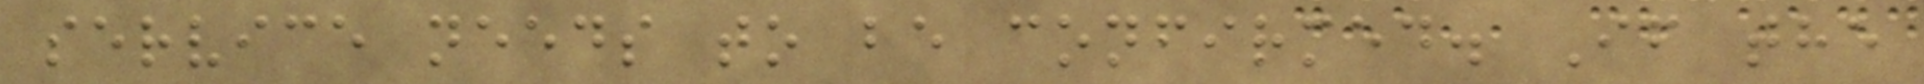service needs to be confirmed. If the
